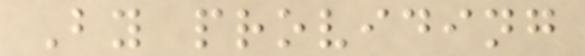By providing
